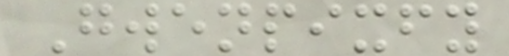Gwenpixfy
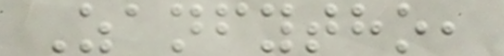Zanfytho,
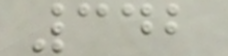342
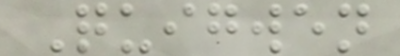Quigwen
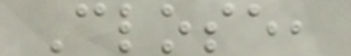Close,
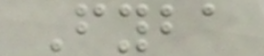Fyba
